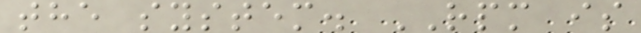the system. RPM is
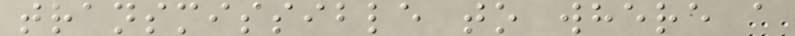transmissible to where a
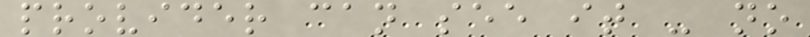provider can see it - no
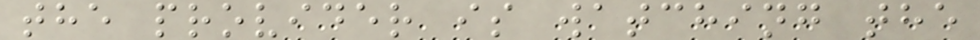the provider is watching the
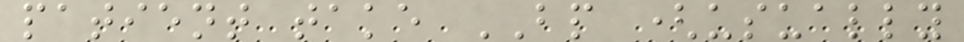patient take BP (usually
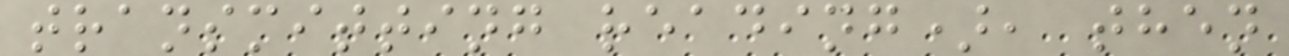transmitting reading), then
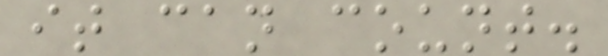it can count.
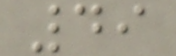49
